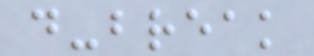d-break
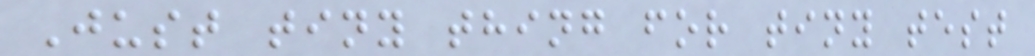Just tiny thing for tiny test
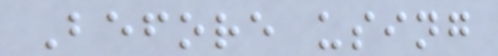Before using
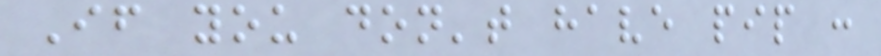If you don't have pip :
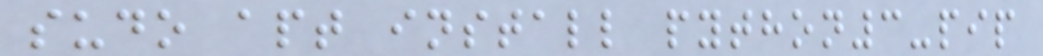sudo apt install python3-pip
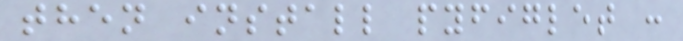then install pyfiglet :
